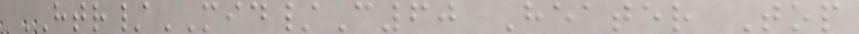HTR/MID/C60 Heater Top
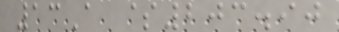13A $203.90
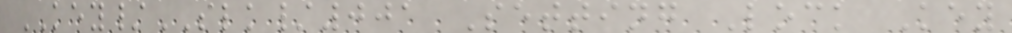KEY/SLK/001 Setting Lock Key
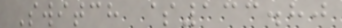Switch $133.80
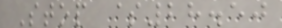Stop $28.50
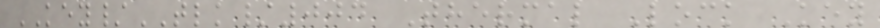KEY/TLK/004 Thermal Lock Key
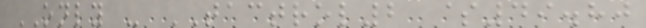ONLY - TACTROL2 $49.80
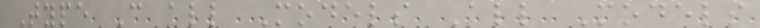Type C all Models All Models
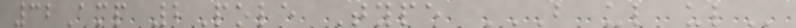32Amp 2Pole Type B UL UL
